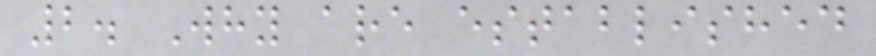2. Why are established
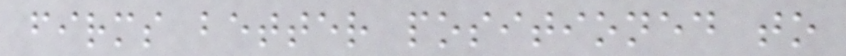firms better positioned to
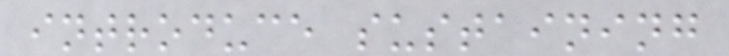introduce sustaining
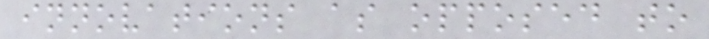innovations as opposed to
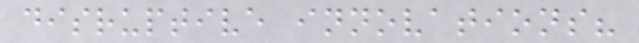disruptive innovations?
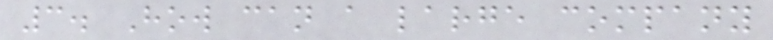3. How can a large company
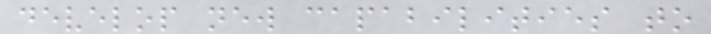develop new capabilities to
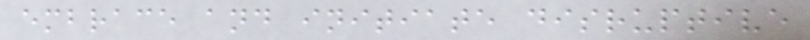embrace and initiate disruptive
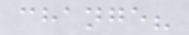change?
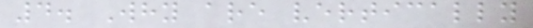4. Why are vertically
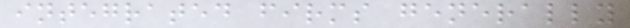integrated firms generally
